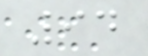94
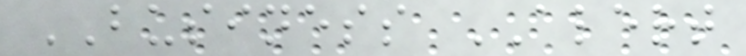BUSINESS ALERT
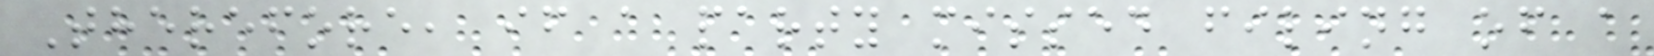Therefore, if a party missed filing of a
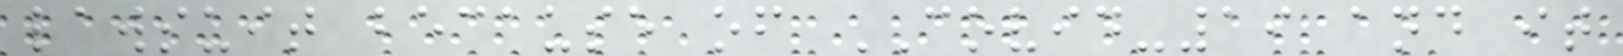lawsuit because of COVID-19 and it
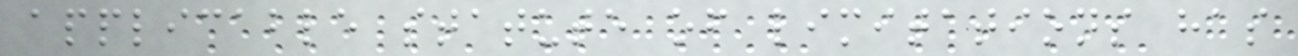applicable statute of limitations has
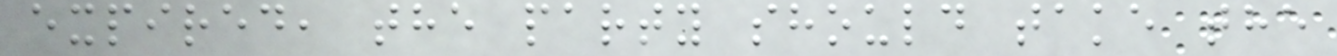expired, the party should take the
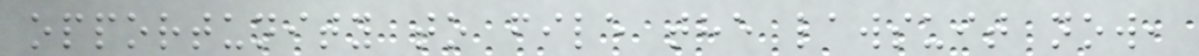opportunity to file the lawsuit now,
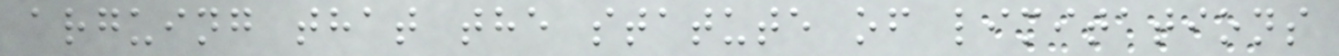arguing that the statute of limitations
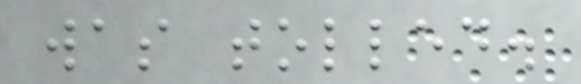was tolled.
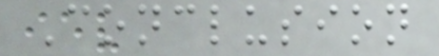Conclusion
